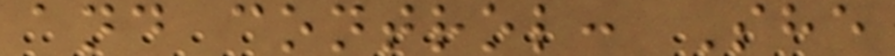and control: She
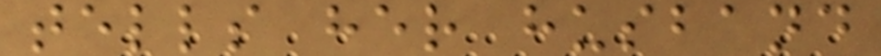tells her husband
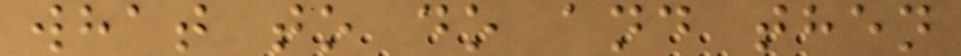what to do and then
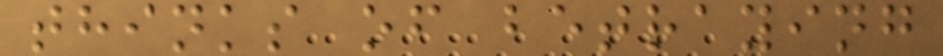thinks of betraying
